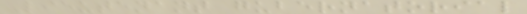Lieutenant gubernatorial
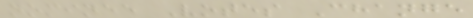nominee Votes Change
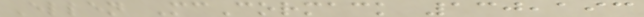Ellen McCormack 130,193
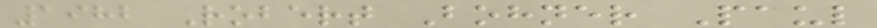1982 Robert Bohner Paul
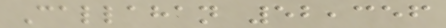Callahan 52,356
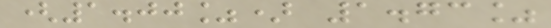(1.00%) 1.73%
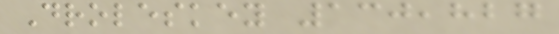Droleskey 130,827
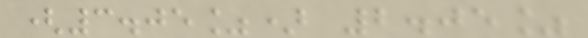(3.05%) 2.05%
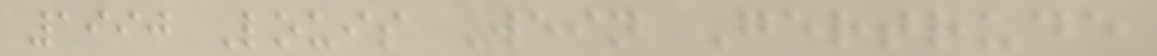1990 Louis Wein Gertrude
